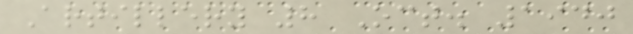Artillery 8 Oct. 1940
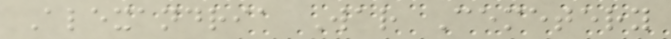Alexandria War Cemetery
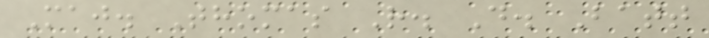Maj. Thomas R. D. Batt
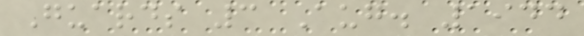Guards 3 Aug. 1944
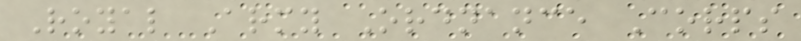Royal Army Ordnance Corps
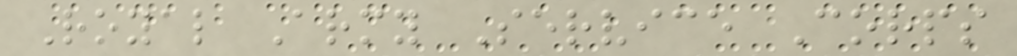Royal Army Service Corps
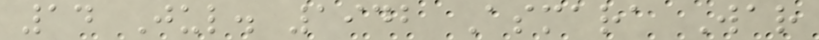14 Jul. 1942 Asmara War
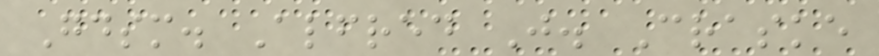Gdsm. Alfred J. Craske
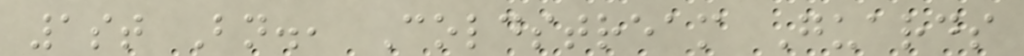1st Bn., Coldstream Guards
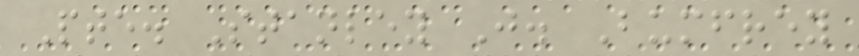Pte. Stanley J. Bumfrey
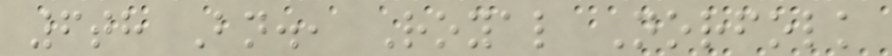6th Bn., Royal Norfolk
